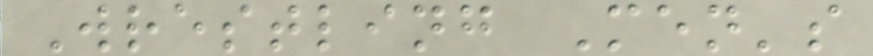Wrestling Men's
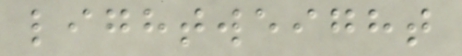lightweight
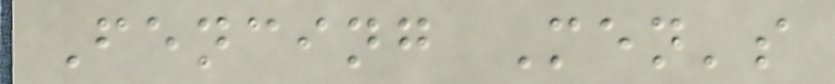Fencing Men's
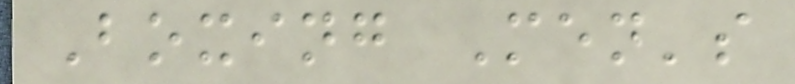Boxing Men's
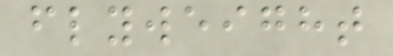flyweight
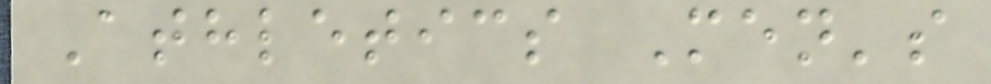Athletics Men's
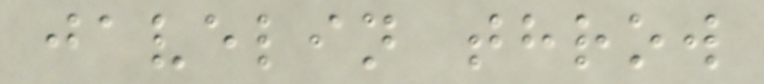javelin throw
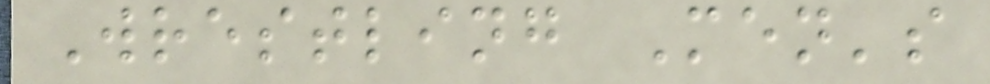Wrestling Men's
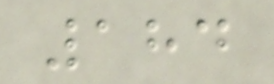184
